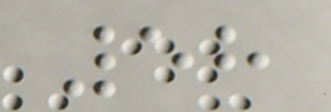58
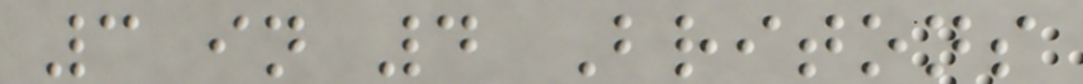3 in 4 Britons
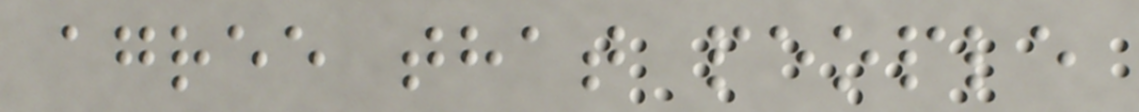agree that people
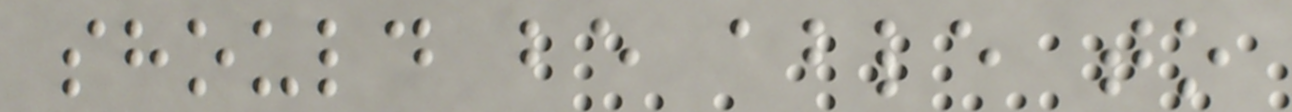should be able to
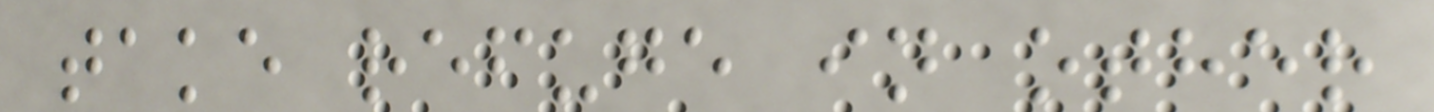take refuge in other
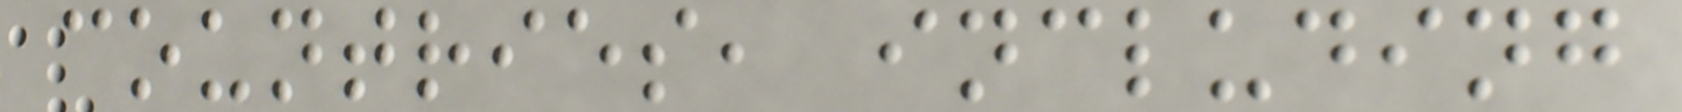countries, including
